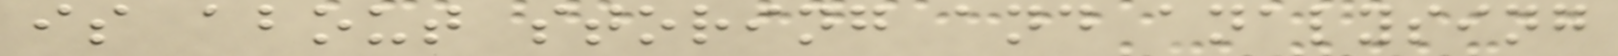is about storing and analysing
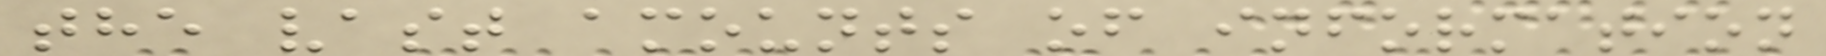the vast amounts of information
